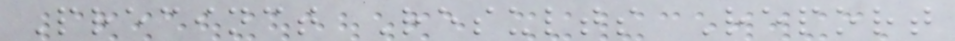Precinct Results Report
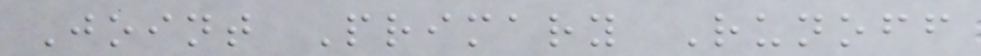Joint Primary Runoff
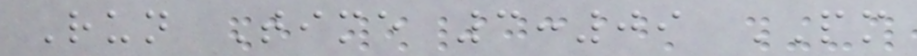Run Time 3:09 PM
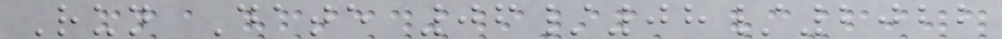Run Date 06/08/2022
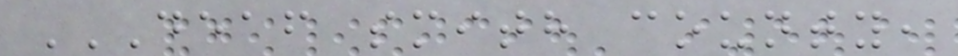DEAF SMITH COUNTY,
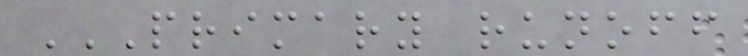PRIMARY RUNOFF
